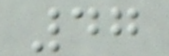47
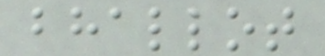bhallot
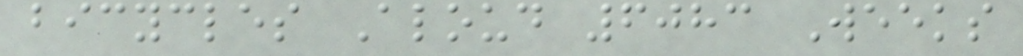bicycles Aloud 6083 Weeks
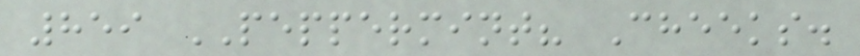859 PEPPERMINT? Cheeks.
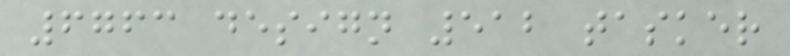6763 design 512 tasker
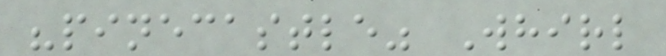"pinecastle" Whirl
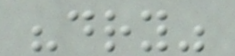"dry"
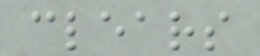clears
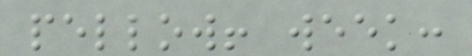pellow! week:
